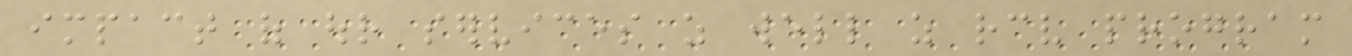impact of our services as well as receive program
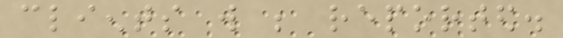clients will be reported.
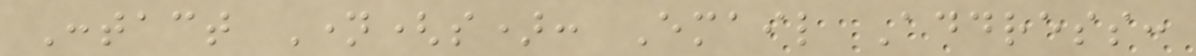Contact Name(s): Email Address:
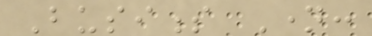Business Name:
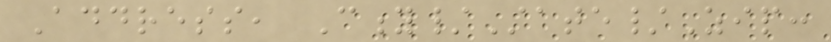Address, City/State/Zip:
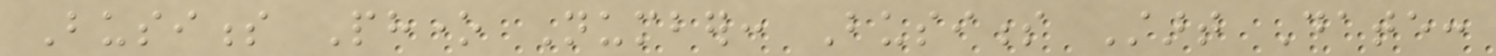Business Phone Number: Business Start Date:
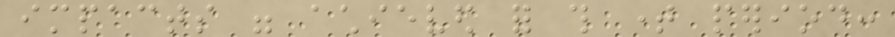impacts were achieved for this time period:
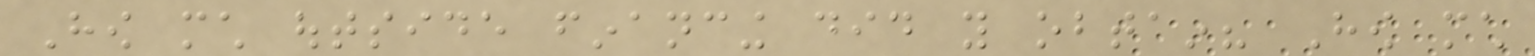How much outside financing did you obtain? How much
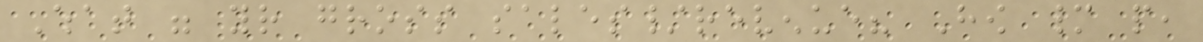What were your gross sales/revenue? How many people,
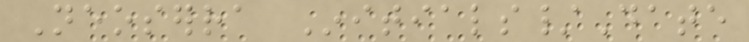Neoserra Initials/Date
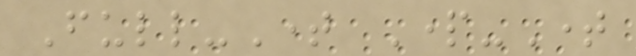Full-Time Part-Time
